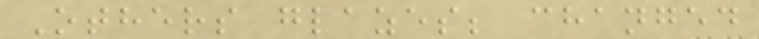Others glazes; changed
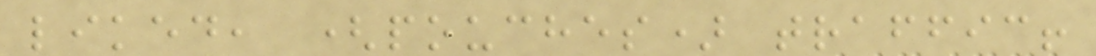liked, (pouches) traffic!
